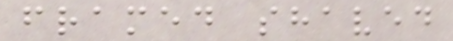framed shaved
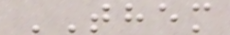THEM
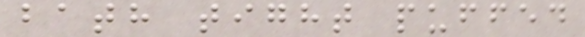bath tight puffed
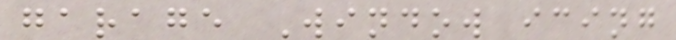garage Window icing
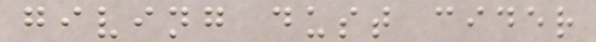giving dust cider
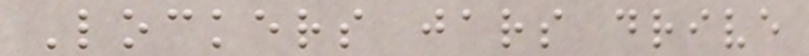Lockers jars drive
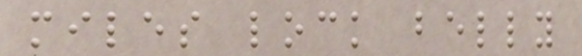miles lock belly
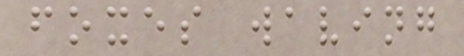foxes waving
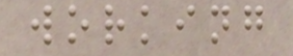working
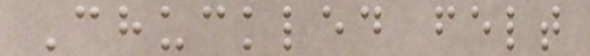Chuckled felt
